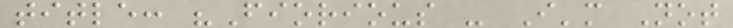title: "Fiorious - I'm Not
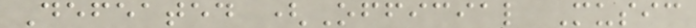Defeated (Official Music
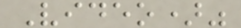Video)"
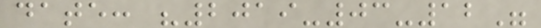date: "2019-03-12"
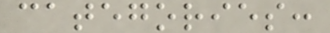categories:
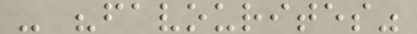- "favourites"
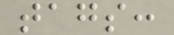tags:
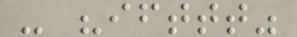- "ifttt"
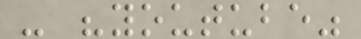- "youtube"
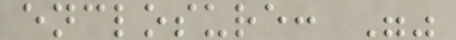enclosure: ""
